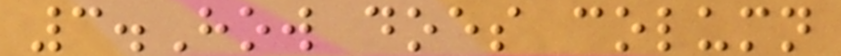3.How does column
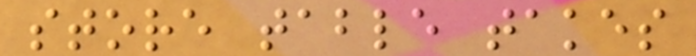store table takes
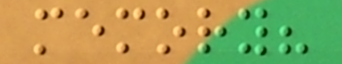memory?
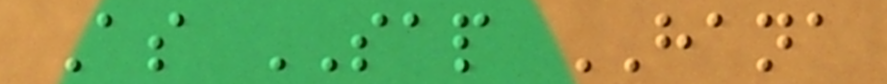As SAP HANA
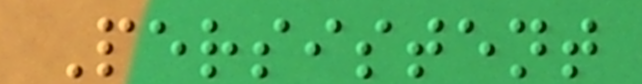Persistent
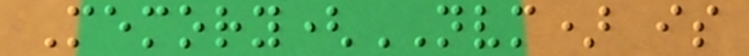Memory(NVM) is
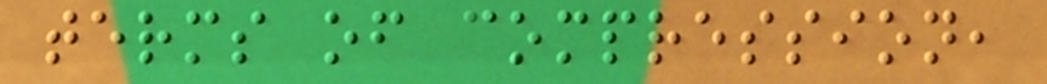terms of compression,
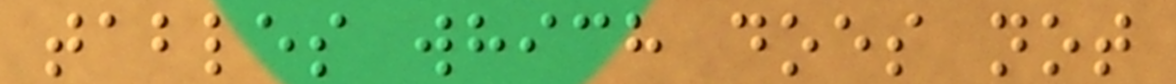tables which does not
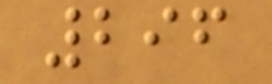296
